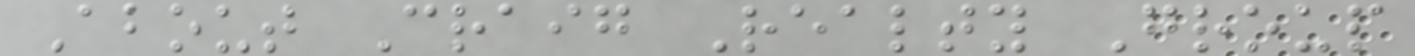About Craig Realty Group
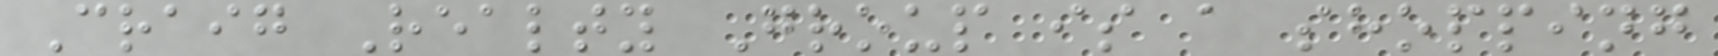Craig Realty Group is a shopping
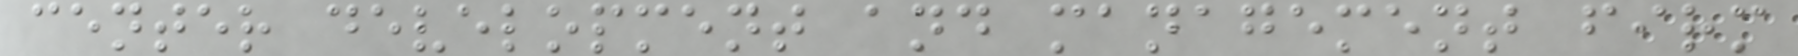center development and management firm
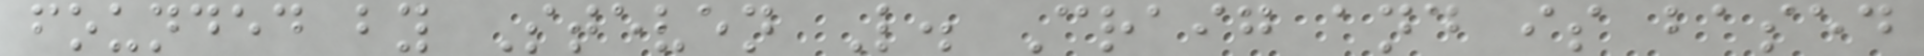founded by Steven L. Craig and is based
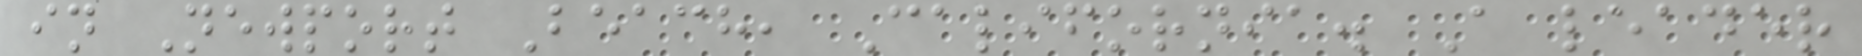in Newport Beach, California. A leader
